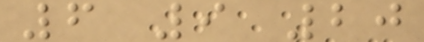6 9 20
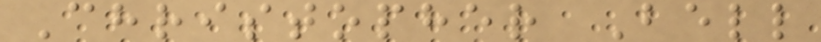Christopher Bell
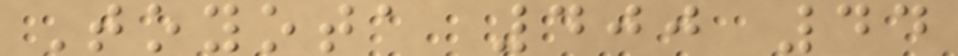Toyota 400 44
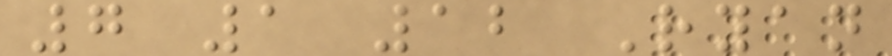7 1 12 Ryan
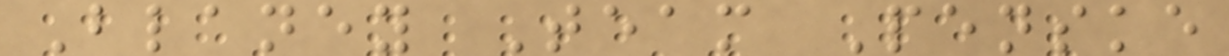Blaney Team Penske
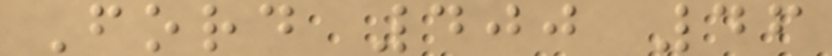Ford 400 46
